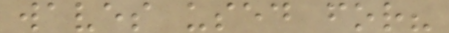waves used for?
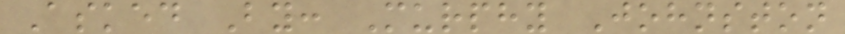Asked By: Murphy Johnston
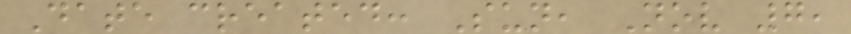Date created: Sun, Nov 7,
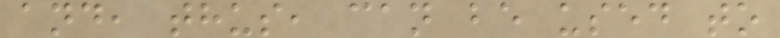and, thus, can be used to
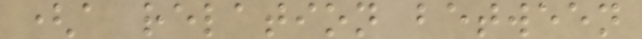(a relation between
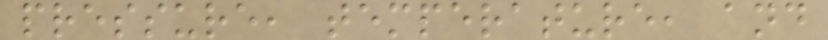pressure, temperature, and
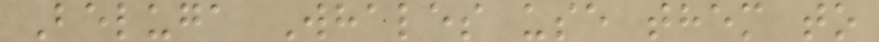Beluga Whales use them to
